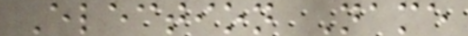Election Name
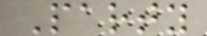Party
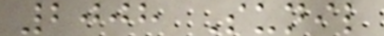2008 Sunil
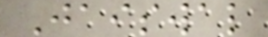Jaiswal
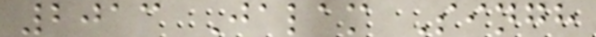2013 Jalam Singh
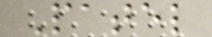Patel
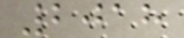2018
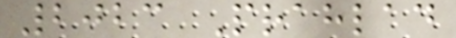2023 Prahlad
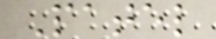Patel
